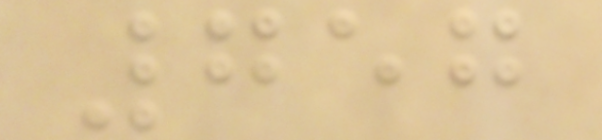757
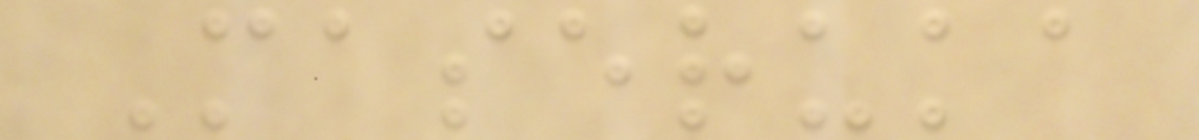Maseruka
